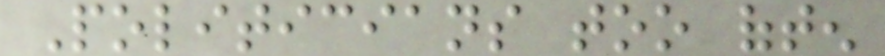Politicians too often
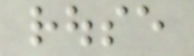rouse
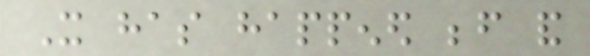It has happened before and
